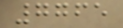7765
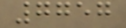7757
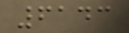6143
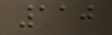110
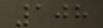108
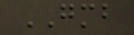GMB
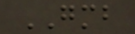GMB
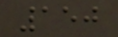150
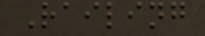Railing
